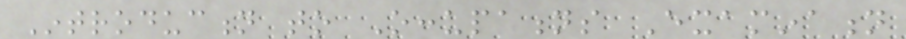Introduction to Occupations Examination
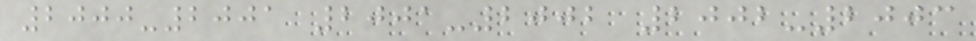2000-2001 2001-2002 2002-2003
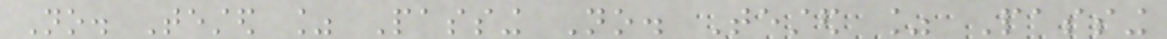No. Tested % Passing No. Tested % Passing
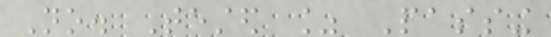No. Tested % Passing
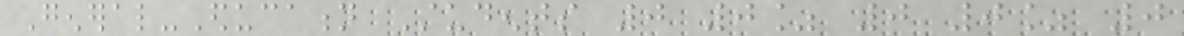General-Education Students 0 0% 0 0% 0
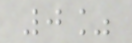0%
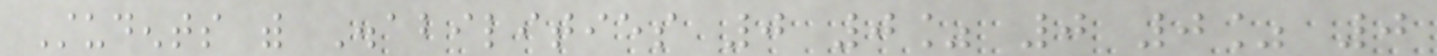Students with Disabilities 0 0% 0 0% 0
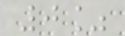0%
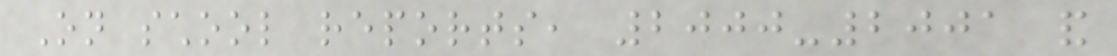On school reports, 2000-2001 and
